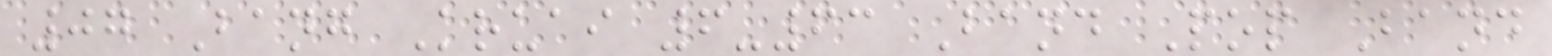07 Bang Kruai 6-63 Band Pop Band
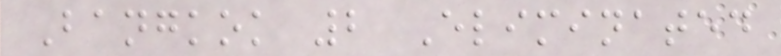Bangkok 2 Eliminated
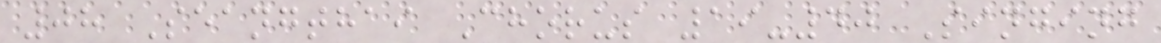08 Seangthai Chorus 19-40 Singing
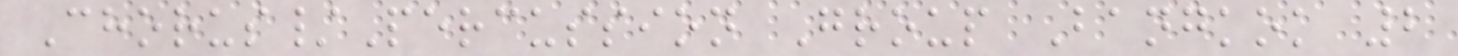Chorus/Percussion Group Bangkok 2
